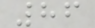86
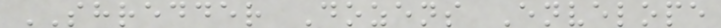SHREDDER Dozens Envelope
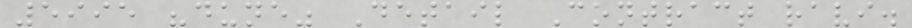5995 "dune" Detail Contract ravi.
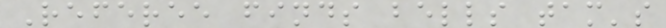Referee finds bells tam's
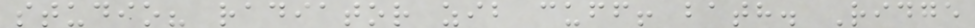studio? radiator zib cuff! bath. Ridge
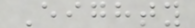Eighty
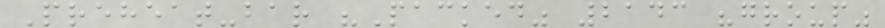Preheat-bar "Packed" 2143 "group"
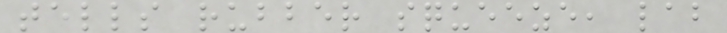tells rubber squeeze, lab
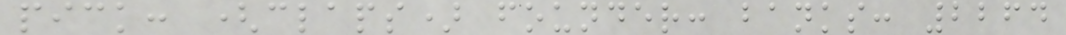pick: (claps) founder: banks: 2264
